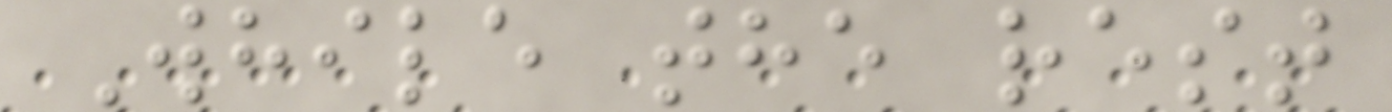While the rest
